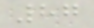87
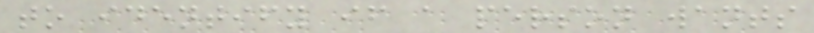to identify if a person wants
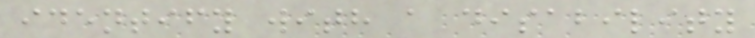identify with a disability
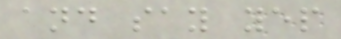and say yep
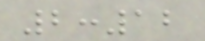2:12
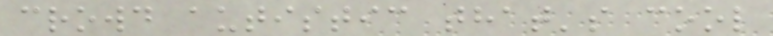crowd autistic that's cool
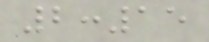2:15
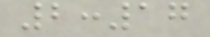2:17
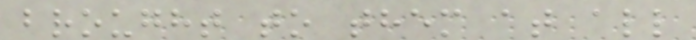brought to them at all
